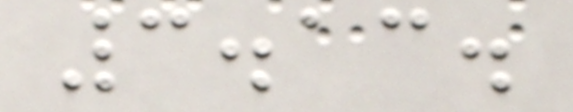3.13.
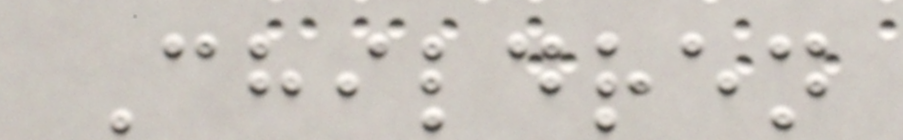Children
